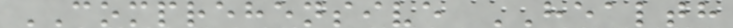COMPREHENSIVE HEALTH
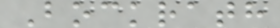Bockrath
